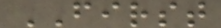FIRST
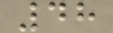48
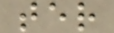ter
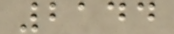2144
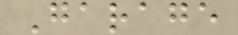Garage
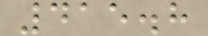415.8
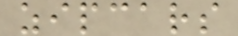zipcars
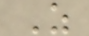Z
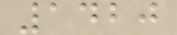1420
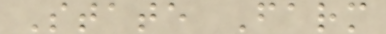State Farm
